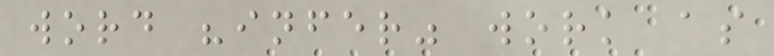word "infer" work as
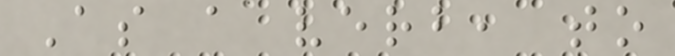As a verb, to
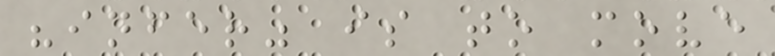"infer" is to move
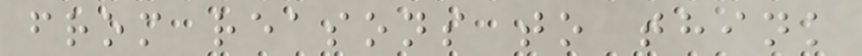from reasons to think
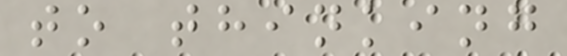to thinking
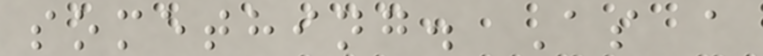something. As a
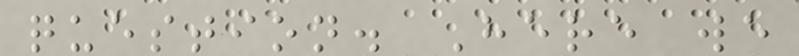question. Here we
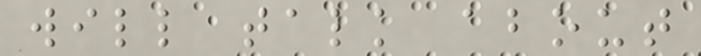will talk about
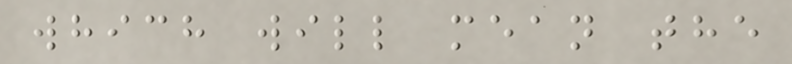which will mean the
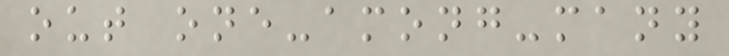out one-among-many
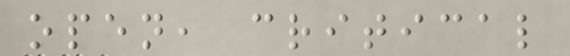open, critical
